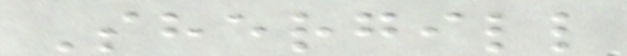Shergill
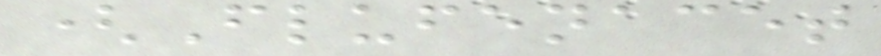(Flufenacet
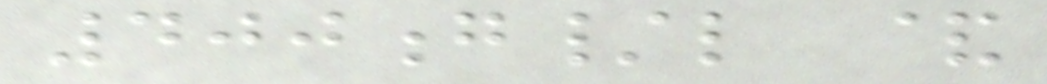400g/l &
